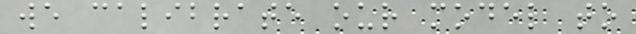we calibrate our model to
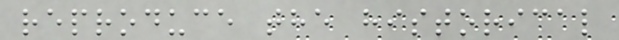reproduce the historical
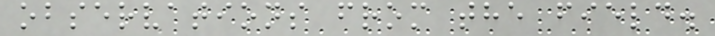observations from the field.
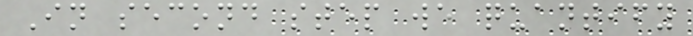In second step we quantify
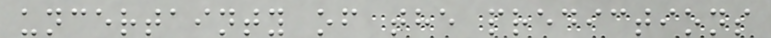uncertainty of the predictions
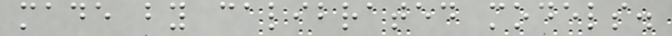made by calibrated models.
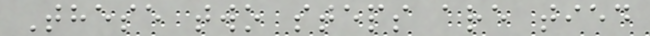These two steps are tied
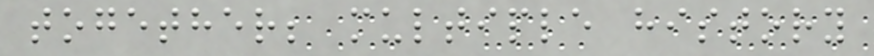together; multiple history
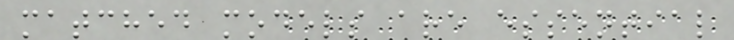matched models are essential
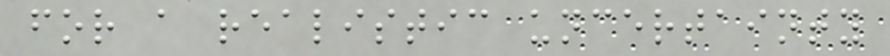for a realistic uncertainty
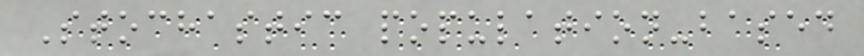Stochastic population-based
